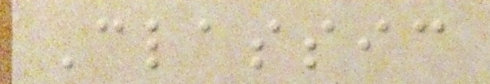Classic
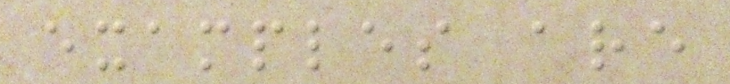examples are
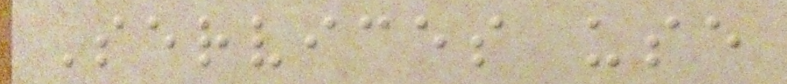Services use
